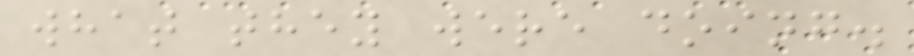what they were doing.
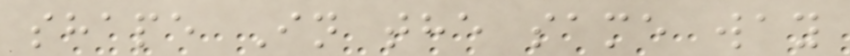shape In the same way
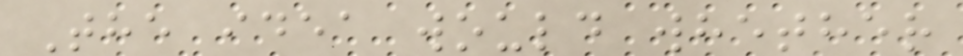The idea would whether
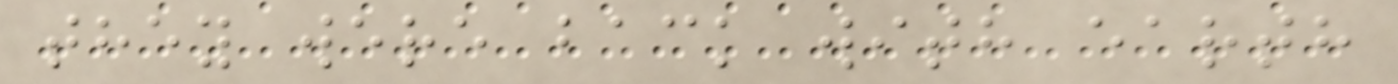they were back with earth
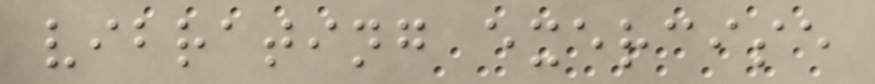vibrating exercise
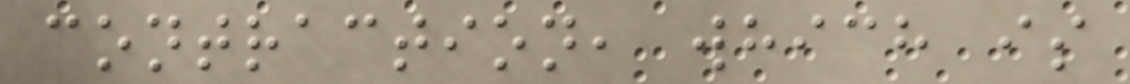contraction, which is
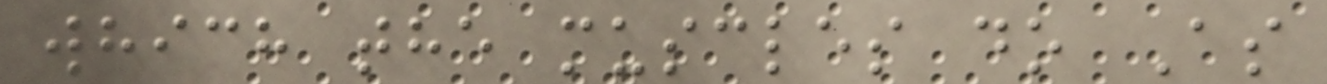which the muscles do As
